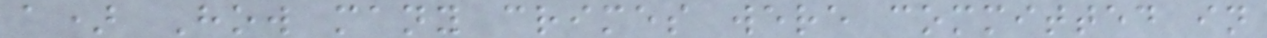a) How many crimes were committed in
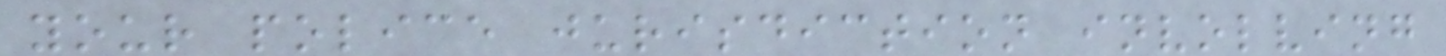your police jurisdiction involving
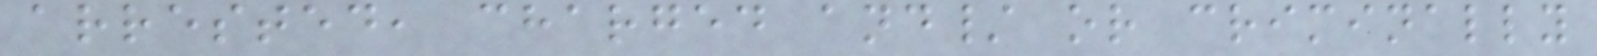arrested, charged and/ or criminally
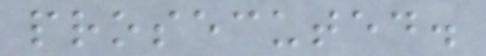prosecuted.
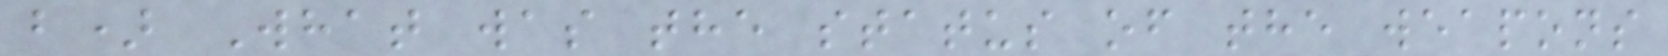b) What was the status of the weapons
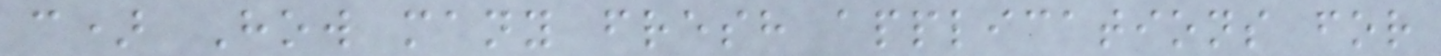c) How many fresh applications for
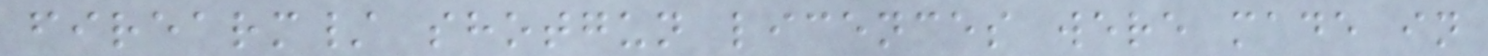firearm/ shotgun licences were made in
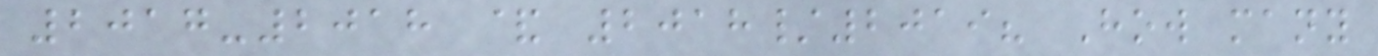2017-2018 & 2018/2019? How many
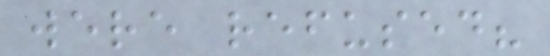were refused?
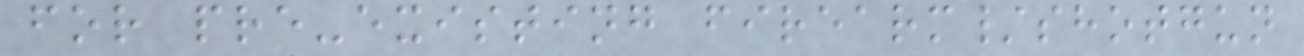for pre-existing firearm/shotgun
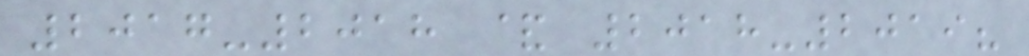2017-2018 & 2018-2019?
